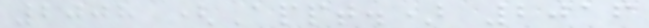2008 (Appt.) 2016
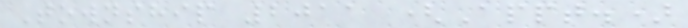Township 2011 (Appt.)
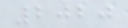2020
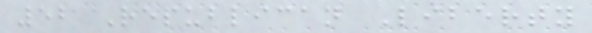52 Republican Liberty
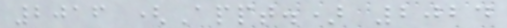2016 (Appt.) 2024
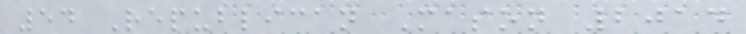54 Republican Mason 2014
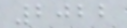2022
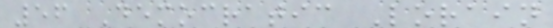56 Democratic Lorain
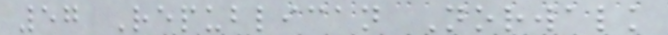57 Republican Norwalk
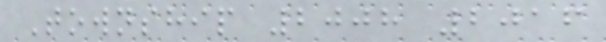Township 2008 2016
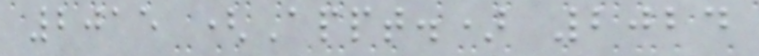2015 (Appt.) 2024
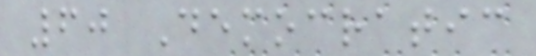60 Democratic
